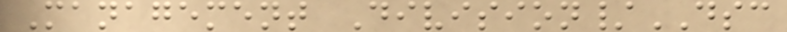Management Division/DSC
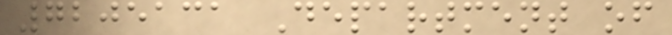7205131 Department of
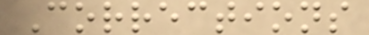Corrections
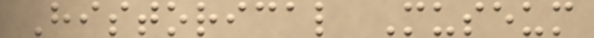Historical Museum
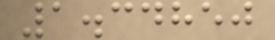1.34850
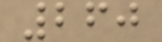260
